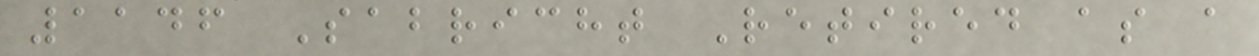1146 Sabricht Retired as a
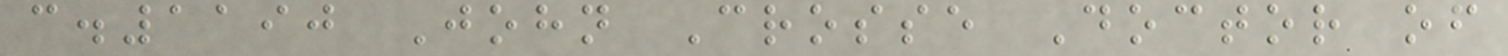c.1190 John Crosse Doctor of
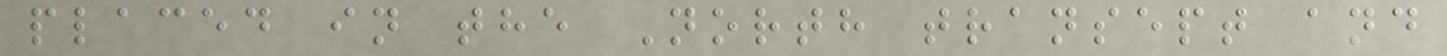placed in the North transept and
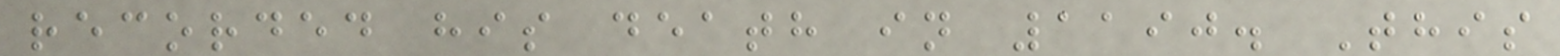recorded his death in 1190. This
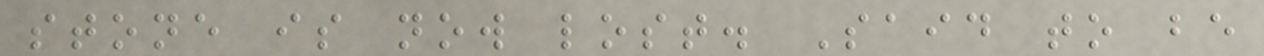stone is now lost. Said to be
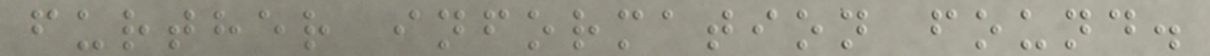further information found.
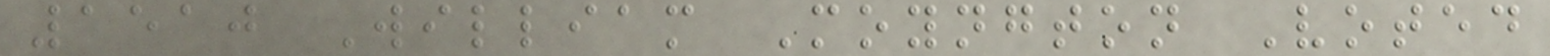1510 William Moyngton Voted
